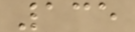135
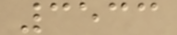3533
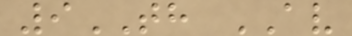9TH AV
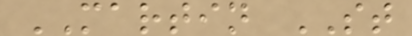MARTIN ST
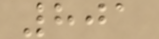801
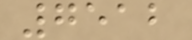7512
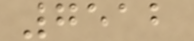7512
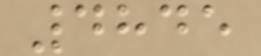4845
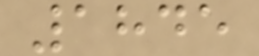1845
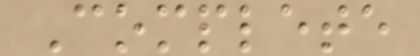Complete
